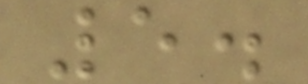5.
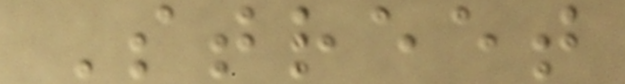Street
